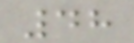48
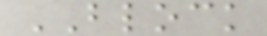BLOCK
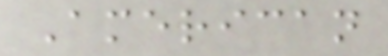American
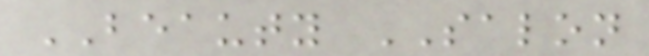BEAUTY SALON
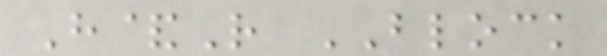H&R BLOCK
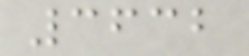3632
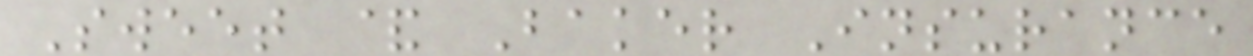Sweet & Baker Insurance
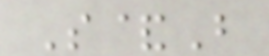S&B
